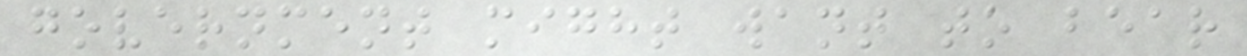government might want to bear
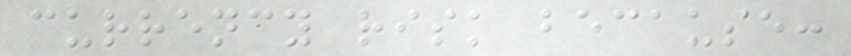currency risk because:
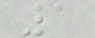1
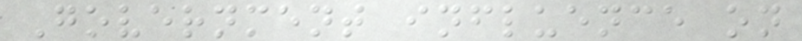Government influence on
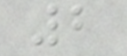2
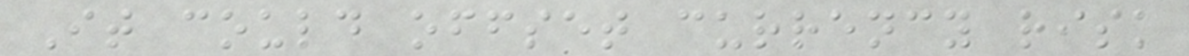It could offset currency risk
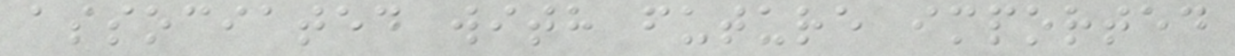associated with future imported
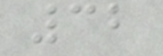32
